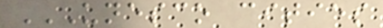UNESCO CITIES
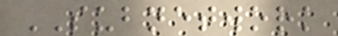SUBNETWORK
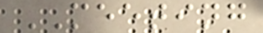MEETING
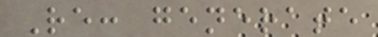Re: generate
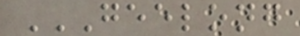GEELONG
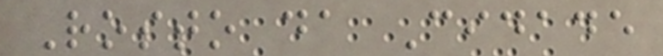Rosto da Cidade
